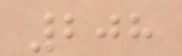208
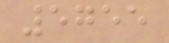5755
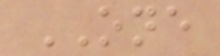ONE
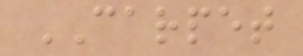CARPET
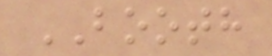BOOTH
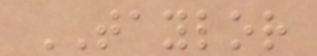TAYLOR
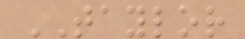TAYLOR
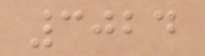3024
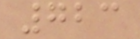723
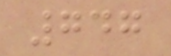747
